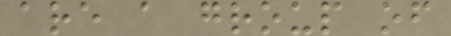are a group of
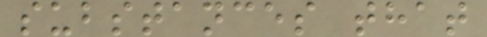substances that
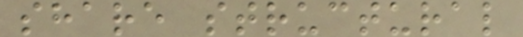share structural
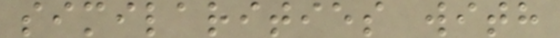similarities with
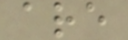are
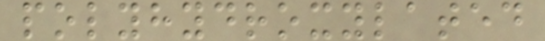polyhydroxylated
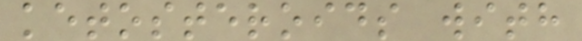ketosteroids with
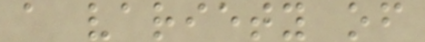a variety of
